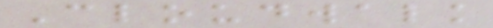Cloudwalk
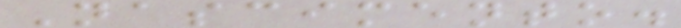Nascimento.
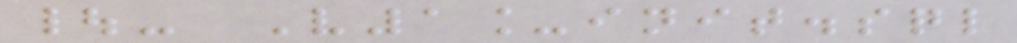|- V1_init.sql
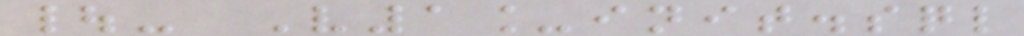|- V1_init.sql
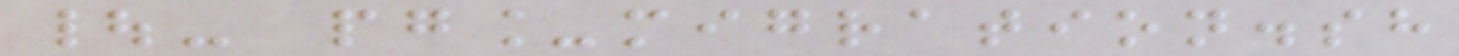|- pg_migration.sh
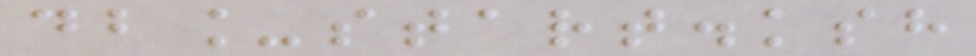db_start.ksh
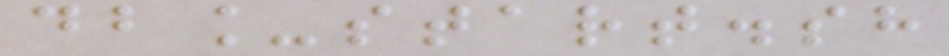db_start.sh
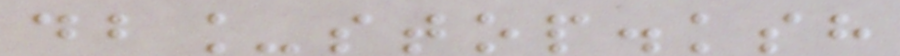db_stop.ksh
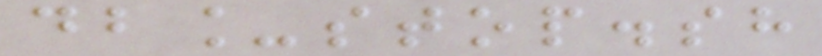db_stop.sh
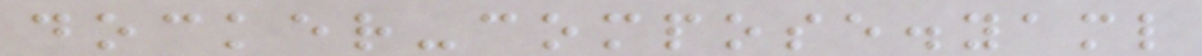docker-compose.yaml
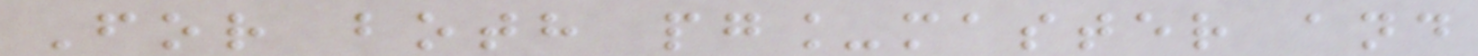For both pg_master and
